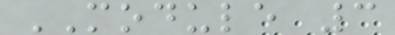MODULE 3
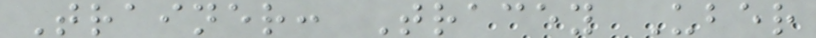Trainer: Tracey Uber
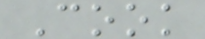Cook
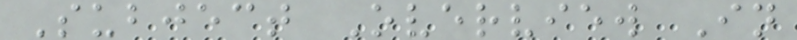Subject Overview In
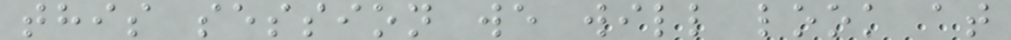this session we will look at
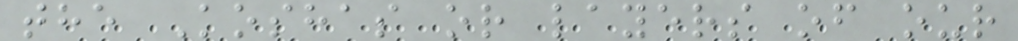the Koshas or layers of our
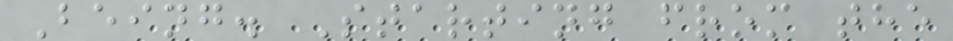Being. Starting from the
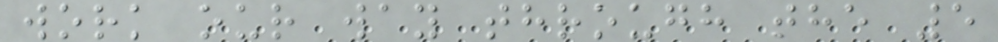work our way through the 5
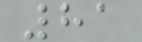81
